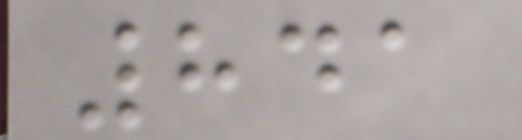841
